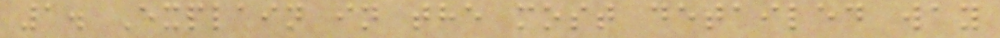1. Explain in the most detailed way
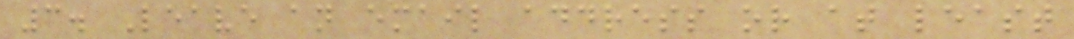3. Leave an email address or at least
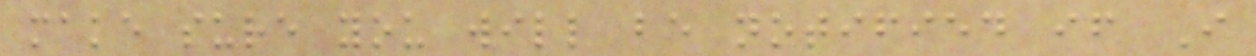make sure you will be notified if I
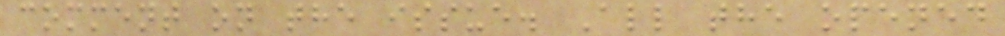comment on the issue. All the opened
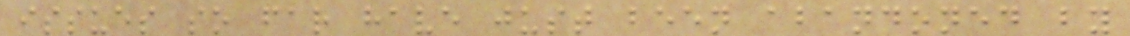issues so far have just been abandoned by
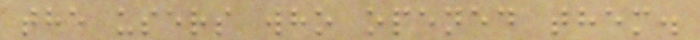the users who opened them.
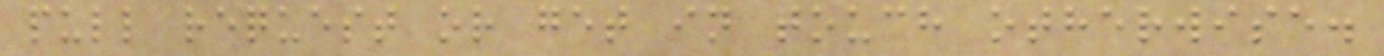pull request or get in touch otherwise.
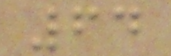64
